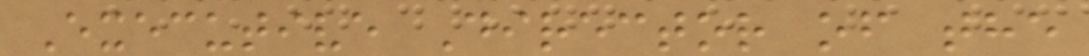Executive Director of the
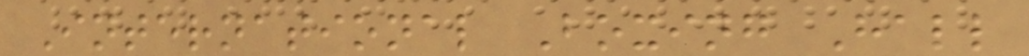International Boxing Hall
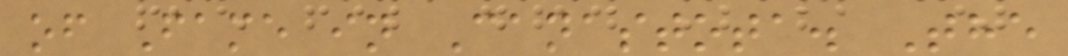of Fame in Canastota. The
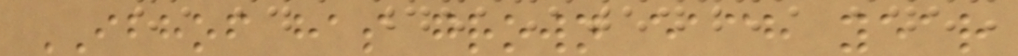IBHOF has grown each year
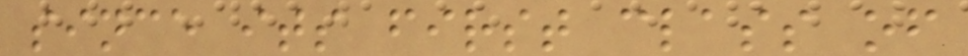since its first class of
